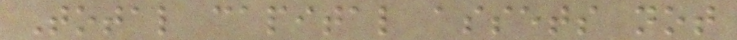Total capital assets not
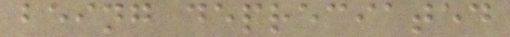being depreciated
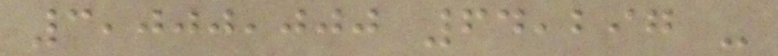3,000,000 64,297 -
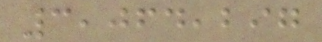3,064,297
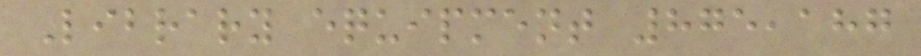Library equipment 875,187
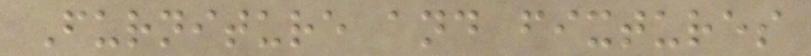Furniture and fixtures
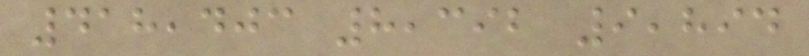418,403 8,392 9,894
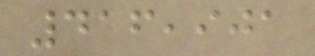416,901
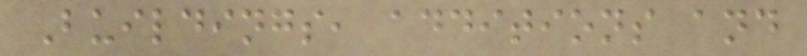Buildings, additions and
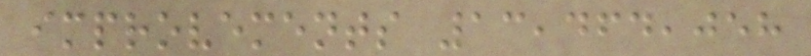improvements 13,464,058
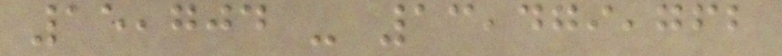15,704 - 13,479,762
